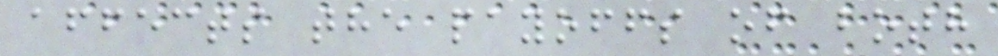affects the payoffs of both
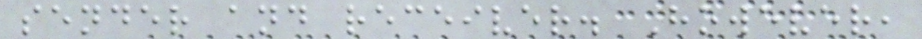sender and receiver. However,
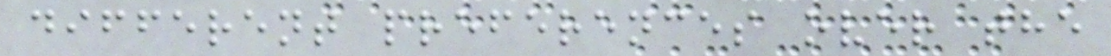different preferences over the
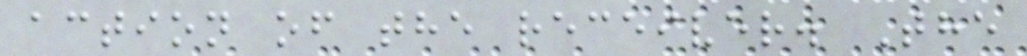action of the receiver. The
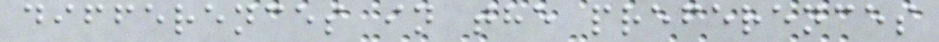differences in the preferences
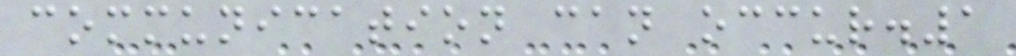communication can occur.1
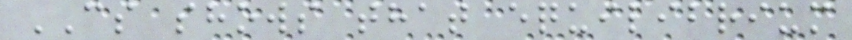CS shows that equilibrium
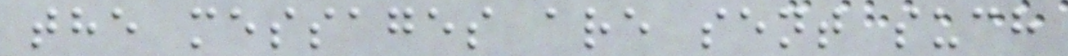the messages are sent such
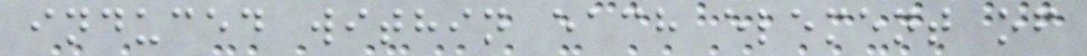induced within each element of
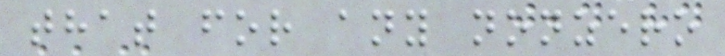that for any nonzero
